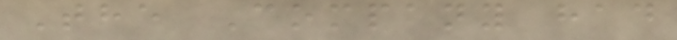The Company had
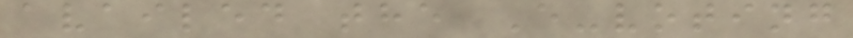availed the E-voting
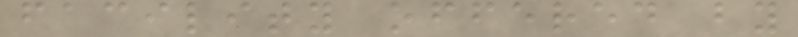facility offered by
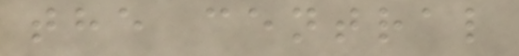the central
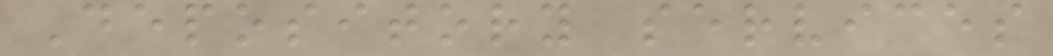Depository services
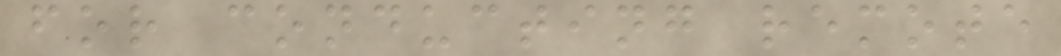for conducting remote
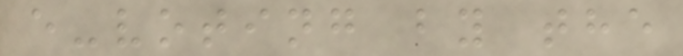e-voting by the
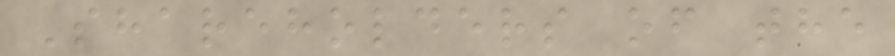Shareholders of the
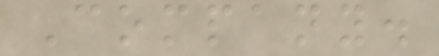Company.
